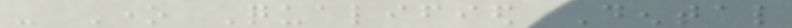- One Qualified Dental
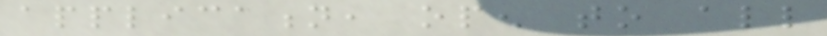application, open to all
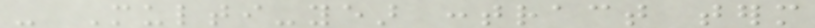- Multi-year contract term
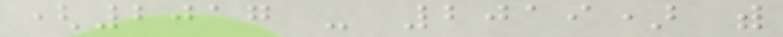(2017 - 2019) with
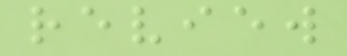review
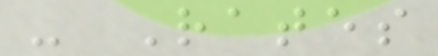- Rates
